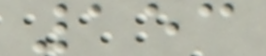153
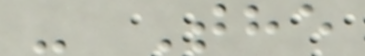- The
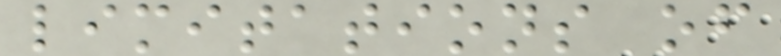limitations of
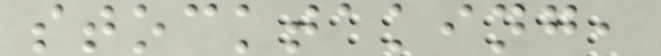stocktaking,
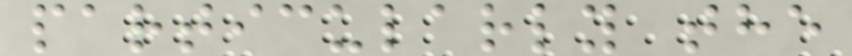particularly the
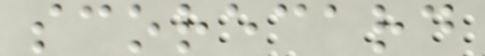scorecard
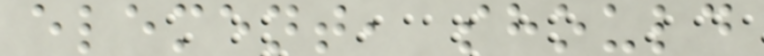element, should
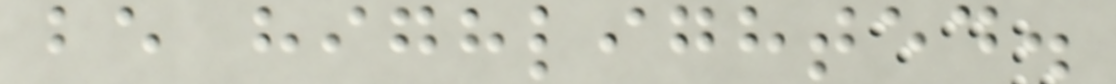be highlighted.
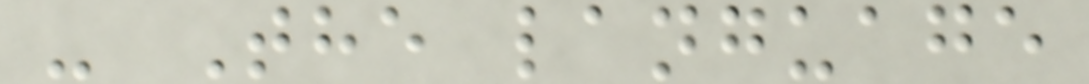- The language
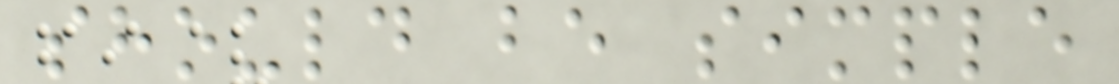should be simple
